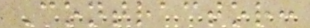Contractor:
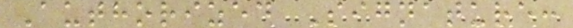Authorized Signature:
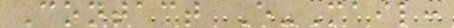Contact E-Mail:
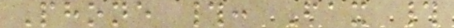Phone #: Fax #
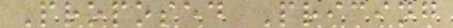Proposed Pricing
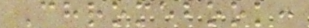Chromebook:
